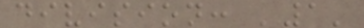division: '1'
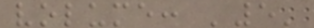volume: '5'
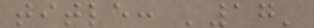title: '17'
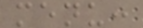menu:
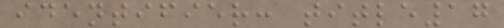identifier: title17
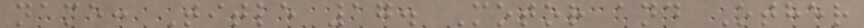name: Title 17. Motor and Other
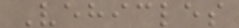Vehicles
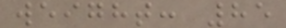weight: 85
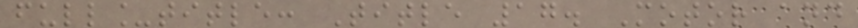full_title: Title 17. Motor and
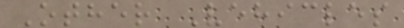Other Vehicles
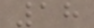18
